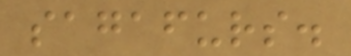sagafurs.
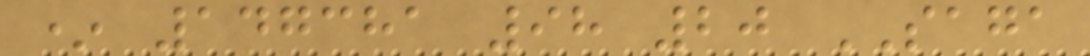* 147381 98 20 SAGA
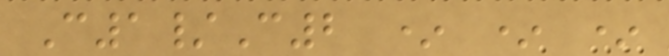C1/C2 * * *
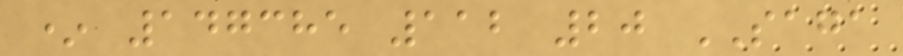* 147385 112 20 SAGA
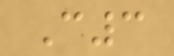C3
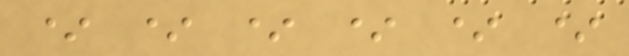* * * * * *
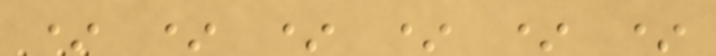* * * * * *
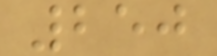250
